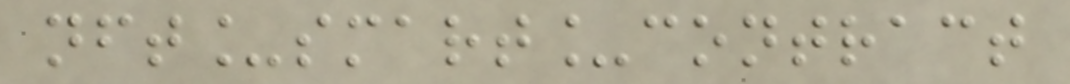nft_smart_contract
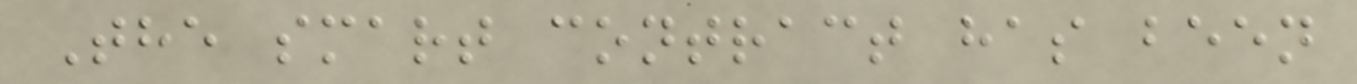The smart contract has been
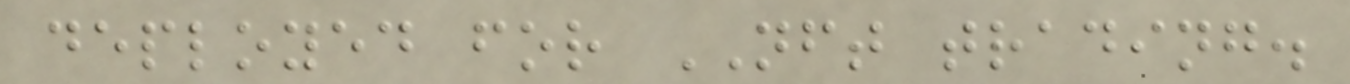deployed for NFT trading.
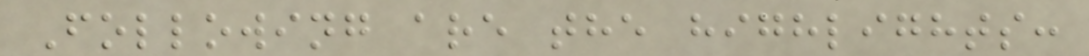Following are the highlights:
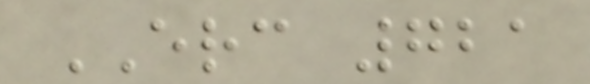ERC 721
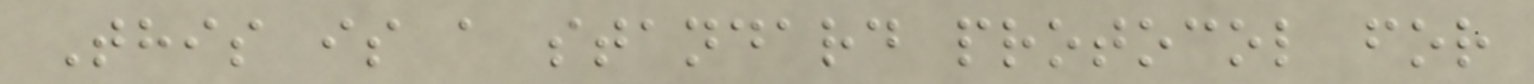This is a standard protocol for
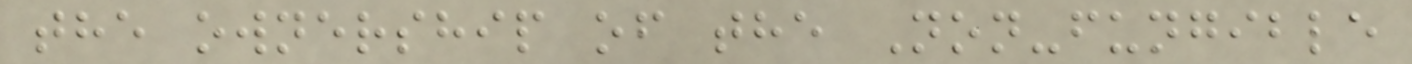the ownership of the Non-fungible
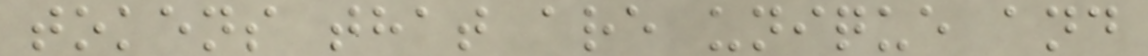tokens that are unique and
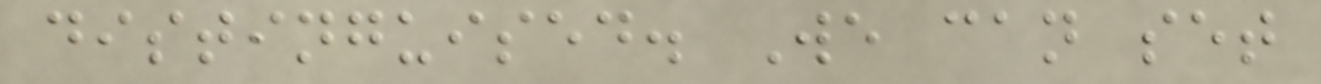distinguised. We can set
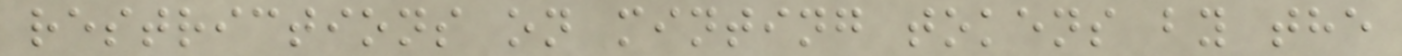restrictions on minting tokens by the
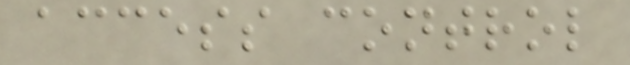access control
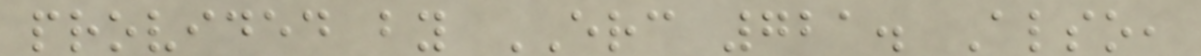provided by ERC 721. Also,
